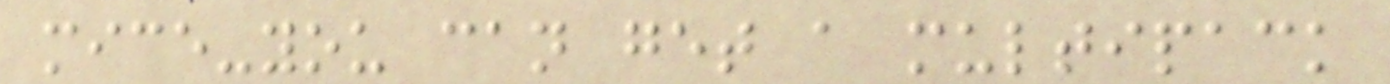mice-you can get a multipack
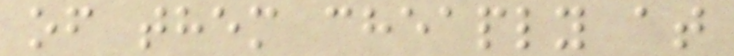of them cheaply at
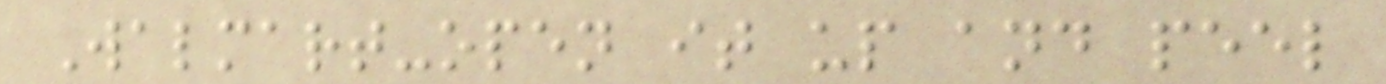Walmart-open it up and peel
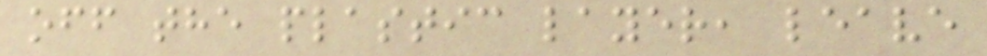off the plastic layer, leave
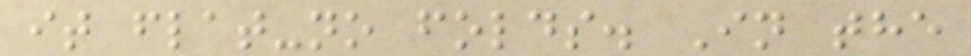it flat-no folds. In the
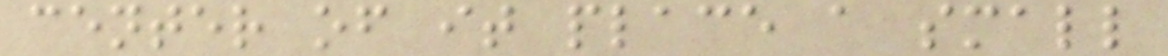center of it place a small
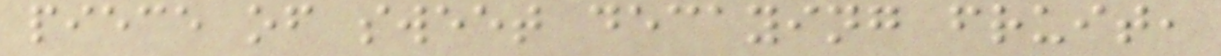piece of sweet decaying fruit,
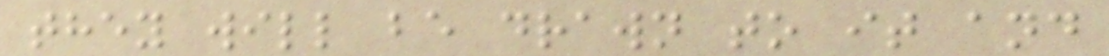they will be drawn to it and
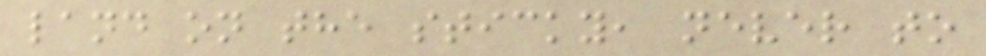land on the sticky, never to
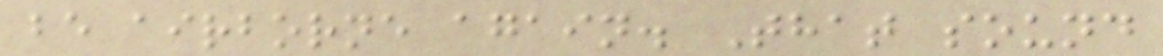be airborne again. That sound
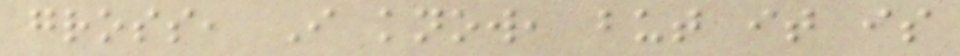gross, I know, but it is
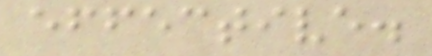effective.
